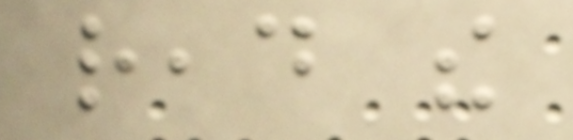read the
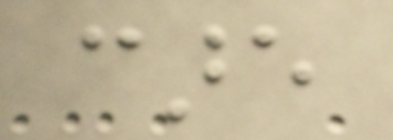care
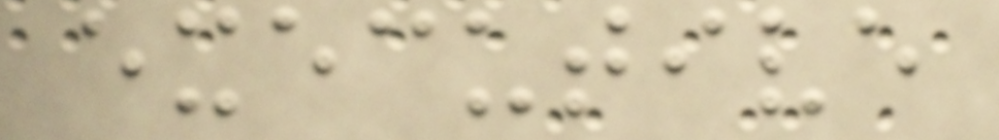executive
